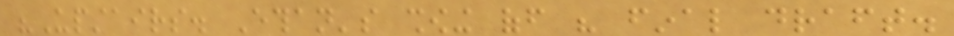"Upstairs. Ethan's showing off his final draft.
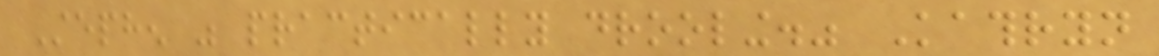Stephen was practically drooling." Kathryn
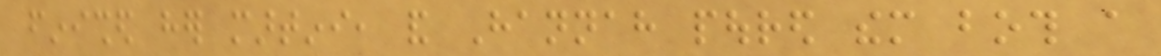finished her martini, and Hannah poured them both a
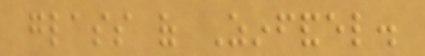glass of Zinfandel.
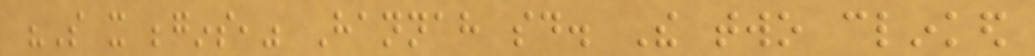"So it begins," Hannah said. The two clinked
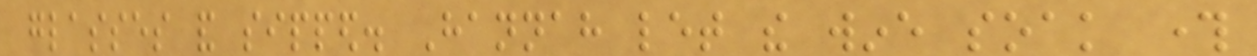glasses and sipped. Hannah let the wine soak through
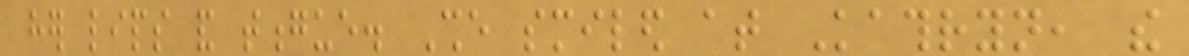her lips and tongue. She smiled at Kathryn, the
